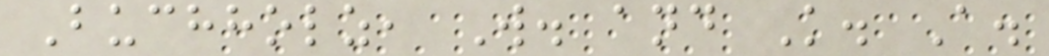Buchholz, W. and K. A.
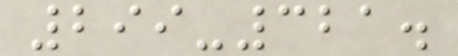299-321.
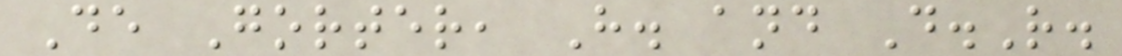De Gorter, H. and D.R.
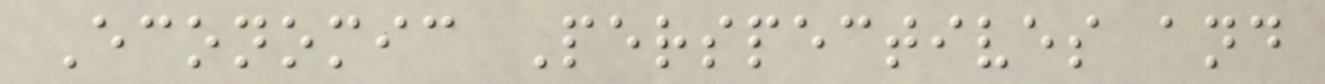Economic Perspectives and
